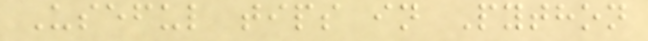Useful tips in Python
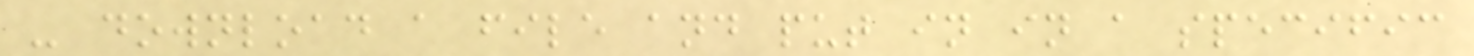- download a file and put in in a specific
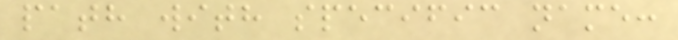path with specific name:
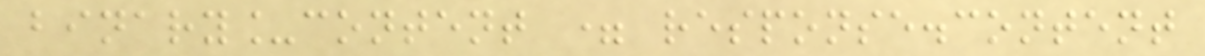binary_content = response.content
